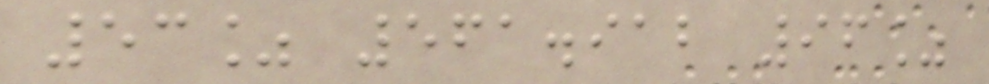53% 561.912 96%
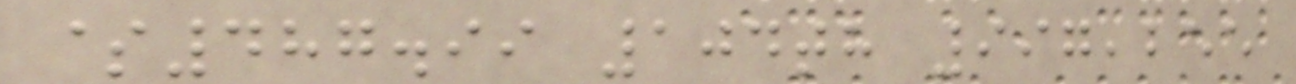$487.99 104th 997,255
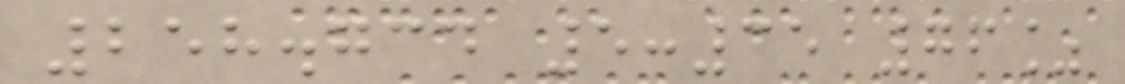258.734 5:35 76%
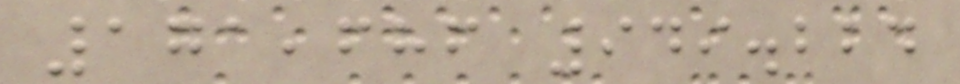171,686 949.224
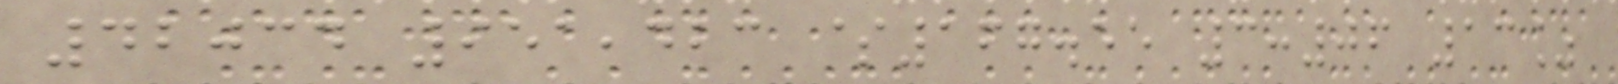42034 951,423 $167.55 3:06 13%
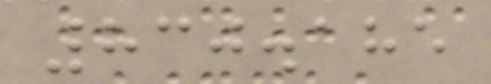830.185
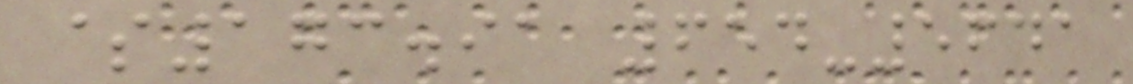$173.91 654-5641
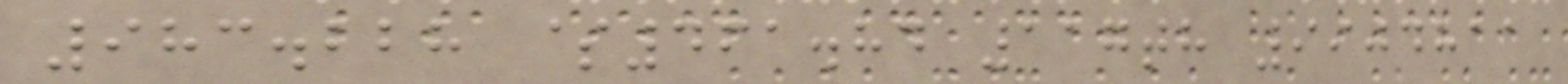983.228 $461.84 117th 9904811
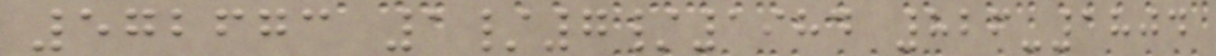572673 1/7/1984 826-1804
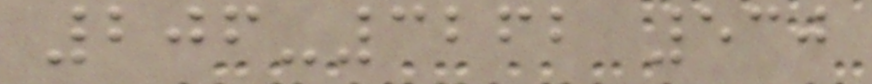206-3262 530
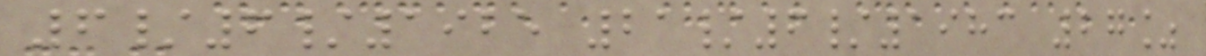6/6/1925 21/6/1983 27%
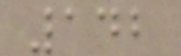142
